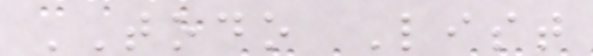TODO List
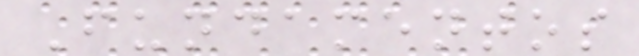Fundamentos
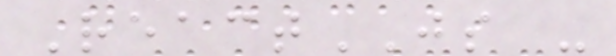ReactJS -
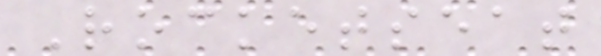Rocketseat
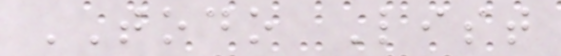TODO List
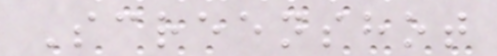Screenshot
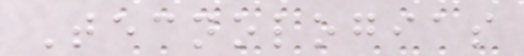Tecnologias
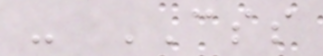- CSS
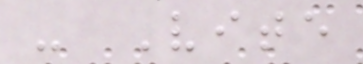- Vite
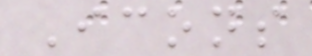Icons
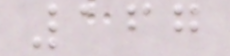167
